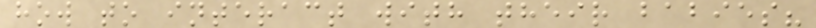how to interact with their babies?
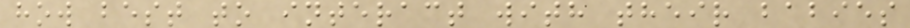how best to interact with their babies
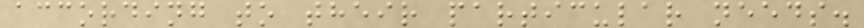according to their particular needs.
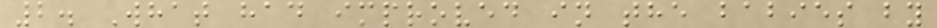2. What had improved in the babies by
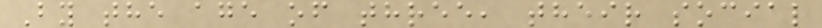By the age of three, their social
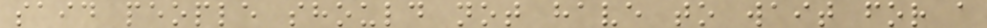said people should not have to wait for a
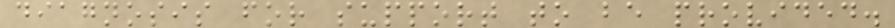diagnosis for support to be provided.
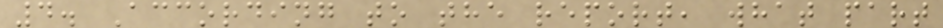4. According to the report, what part
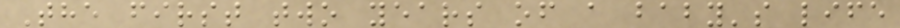The first two years of a baby's life
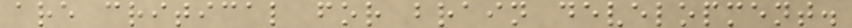are critical for brain development.
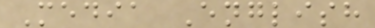Media English
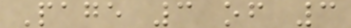Page 3 of 3
